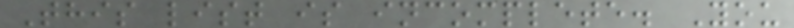This list is incomplete. You
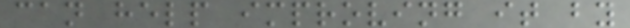can help improving it by
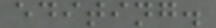editing.
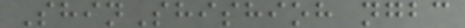ShinShishioh ngbc
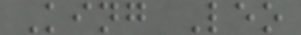King Leo
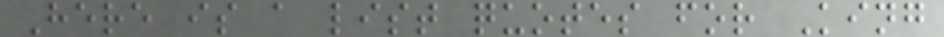Here is a list quotes for King
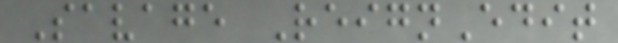Savage ReignEdit
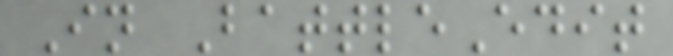In BattleEdit
